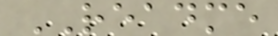README
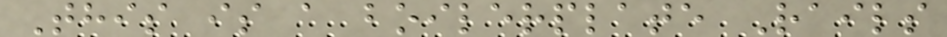This is a boilerplate Rails
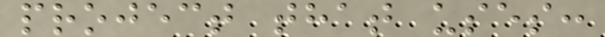project that uses:
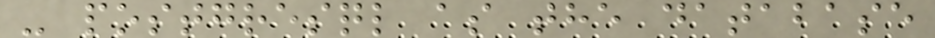- postgresql as the database
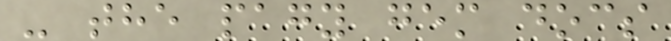- the pagy gem docs
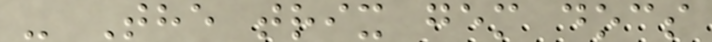- The trix gem docs
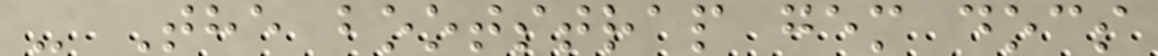- The bootstrap gem docs
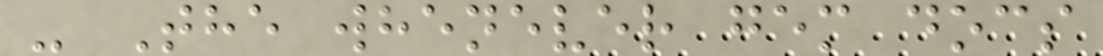- The whenever gem docs
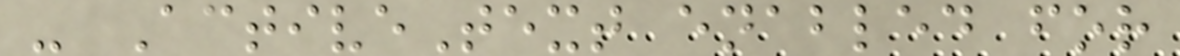- ActiveText enabled for
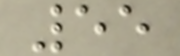55
